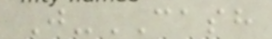J-CASH
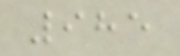985
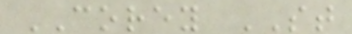COREY ST
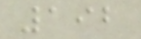192
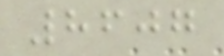8607
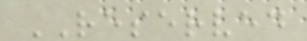RESERVED
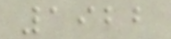1922
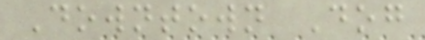Downtown Dog
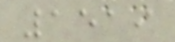1519
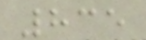835
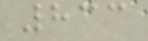833
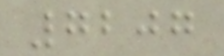7207
